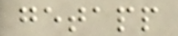getapp
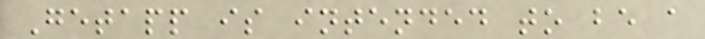Getapp is intended to be a
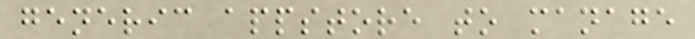generic appstore to manage
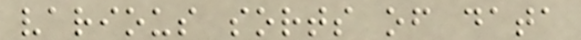various sorts of data
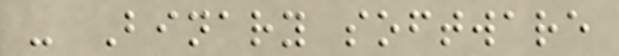- Binary software
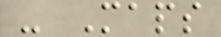- Maps
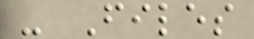- Files
